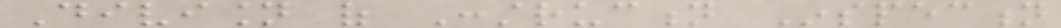Division of Construction Inspection
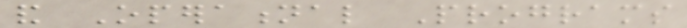and Operational Programs
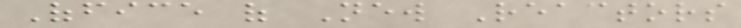Office of New Reactors
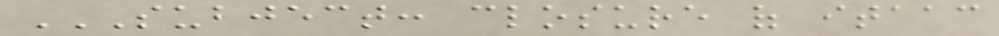SUBJECT: CLOSURE OF ITAAC
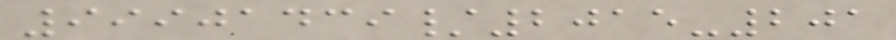99901439/2015-201
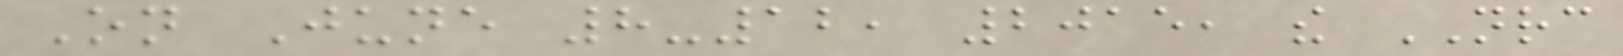On June 8-12, 2015, the NRC
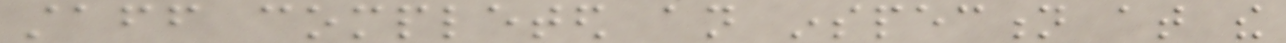staff completed an inspection at the
